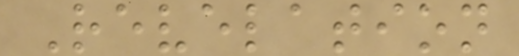Revelation
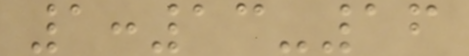1:13-16
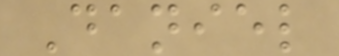Daniel
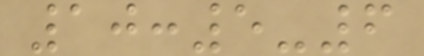10:5-6
